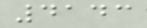4143
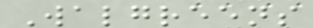Walgreens
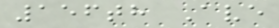156th Ave
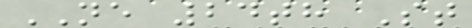NE 24th St
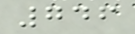746
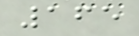165
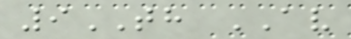9TH AV
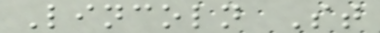Lincoln St
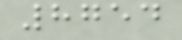8754
